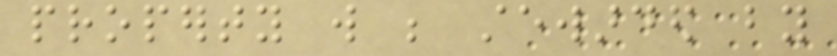property will be stewarded by
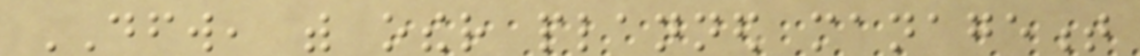DFW, with other planned management
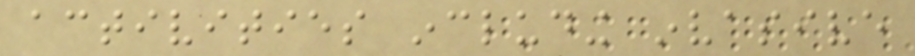activities including invasive
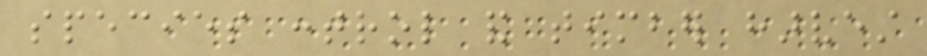species control and timber harvest
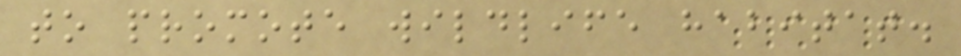to promote wildlife habitat.
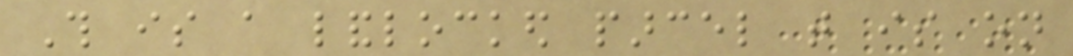This is a landlocked parcel that is on
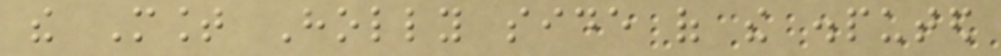the Mount Holly side of the disputed
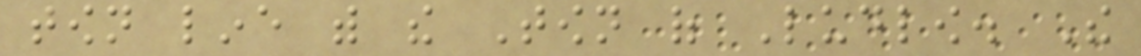town line with the Town of Ludlow. The
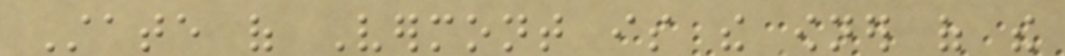State of Vermont is the owner of the
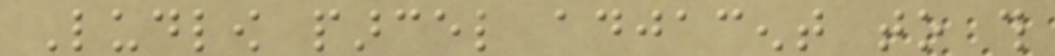Ludlow parcel adjacent to this
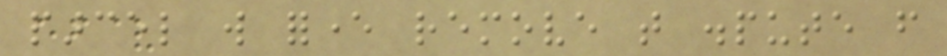parcel will forever remove that dispute from
